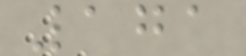171
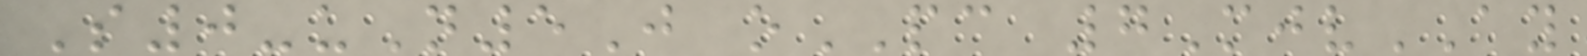S0-uN5J oPC 7MjvAY
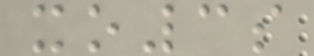xo3s
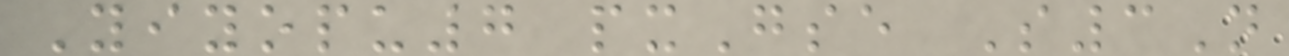Yiyopu7 pxGse S3N
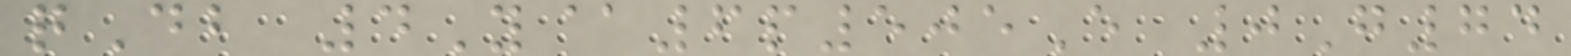qDb 4Y@6p505E 0G74
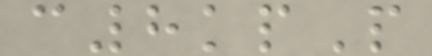c8kpP
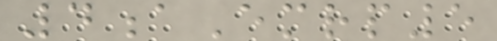4aEmrp5
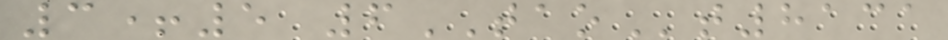3+5 6TAOt8131
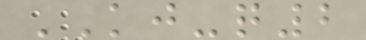KJ-q2
